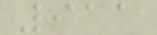911
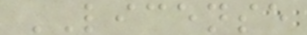LICENSE
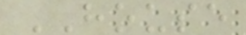HOUSE
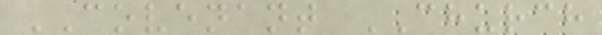COVENANT CHURCH
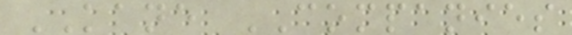KANE COMPANIES
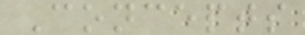Concepts
